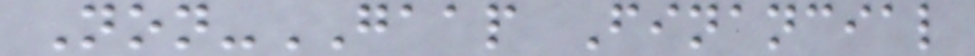Non-GAAP Financial
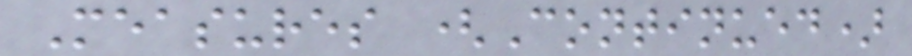Measures (Continued)
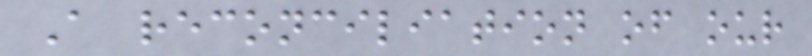A reconciliation of our
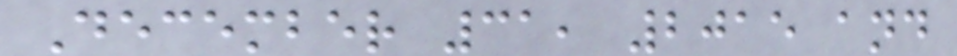December 31, 2015 and
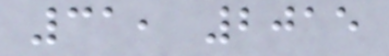31, 2015
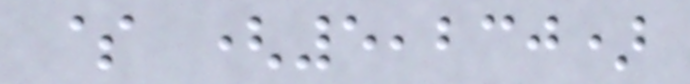$ (5,230)
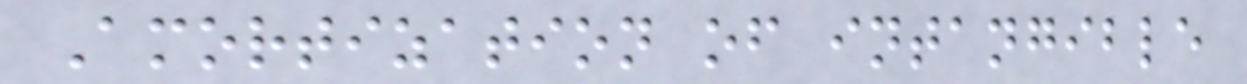Amortization of intangible
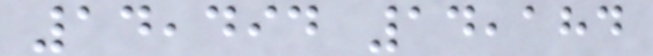14,494 14,184
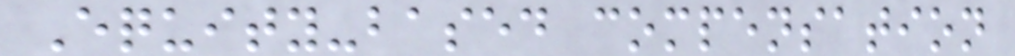Equity-based compensation
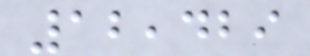12,429
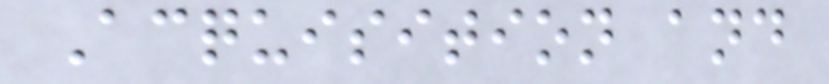Acquisition and
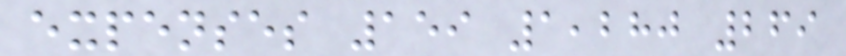expenses 159 1,280 269
